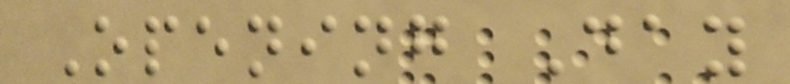Opening Day
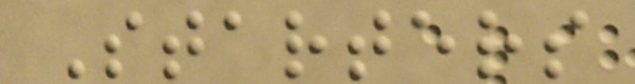Starters
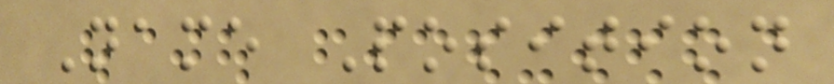Name Position
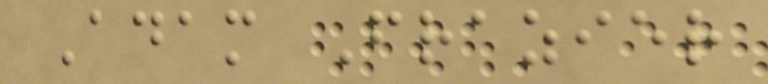Adam Frazier
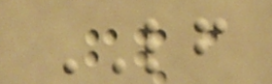LF
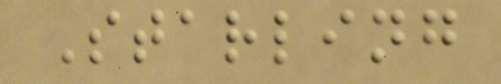Starling
